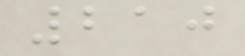210
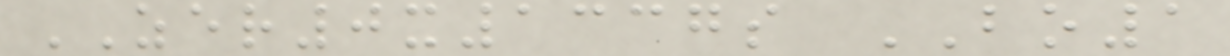ZER0x1337s BO1
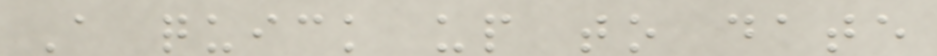A quick up to date
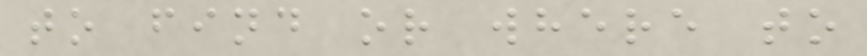to find or where to
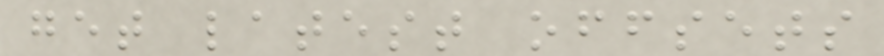get latest offsets
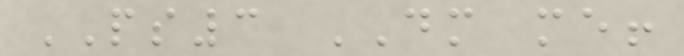PS3 DM me!
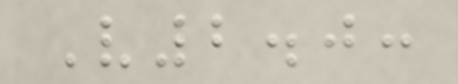V2.0:
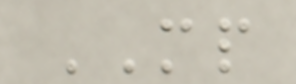MP
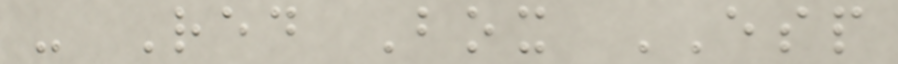- Red Box ESP
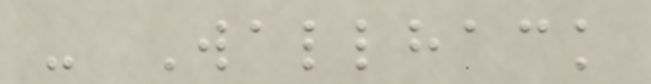- Wallhack
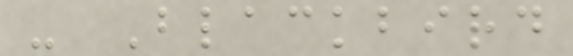- Blackbird
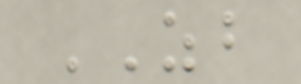ZB
